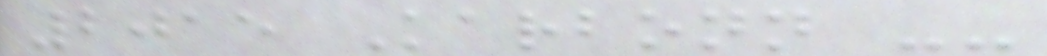2015 Karbonn --
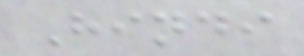Hindi
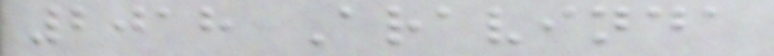2018 Aravinda
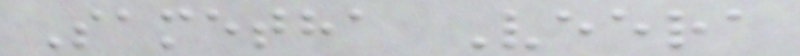Sametha Veera
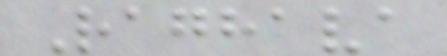Raghava
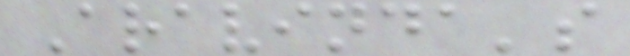Aravinda's
